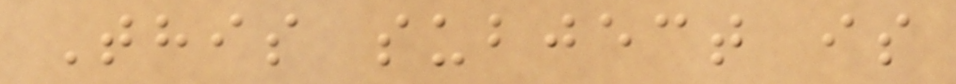This subject is
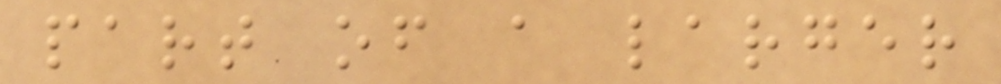part of a larger
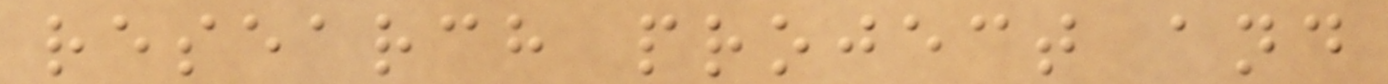research project and
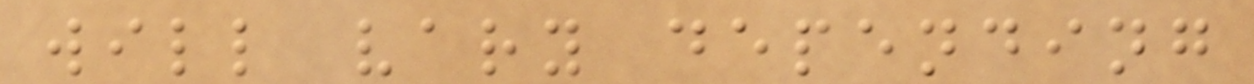will vary depending
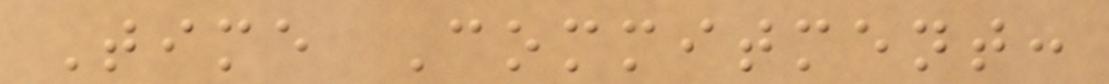Time Commitment:
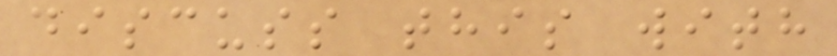discuss this with
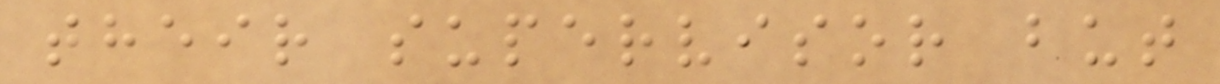their supervisor but
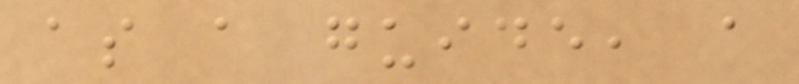as a guide, a
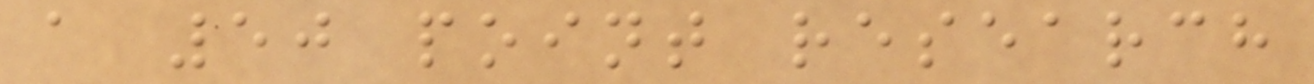a 50 point research
